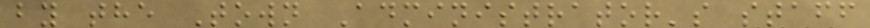by the Town Administrator's staff
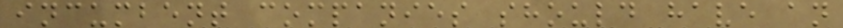incumbent companies should have an
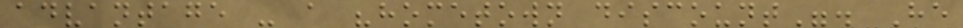advantage - a "hometown discount". He
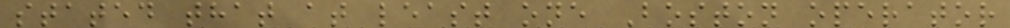stated that at least one Boston operator
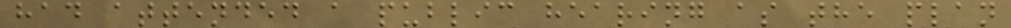had attended a public hearing as the plan
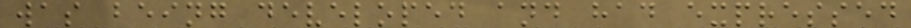was being developed and had expressed
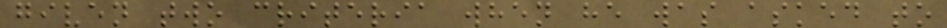given two criteria when he was asked to
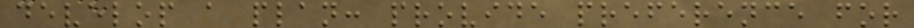develop a plan: provide preference for
